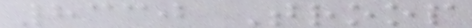8330 Troop
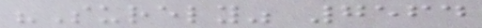"Surely" 7564
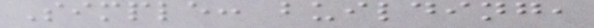Simple: building,
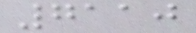7110
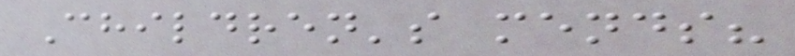Children's mends?
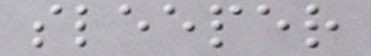sleeper
